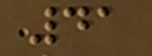41
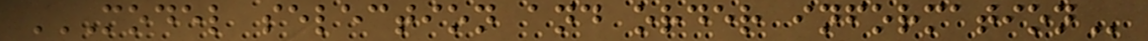MODEL SELECTION AND ORDER INFORMATION
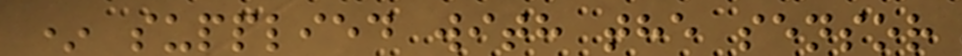* supplied with the sensor
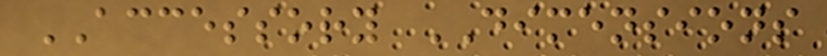ACCESSORY DIMENSIONS
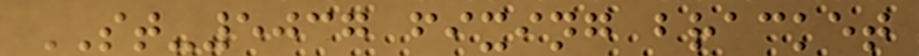ST-5037 fixing bracket
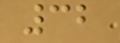32
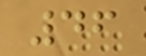46
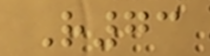R73
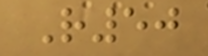R50
